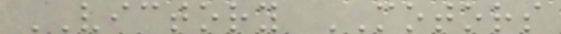VICTORY MOTORS
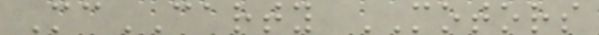McCARTY MOTORS
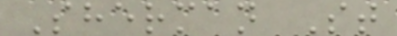Sherman St
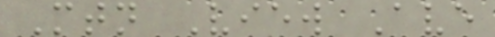Mtn View Ave
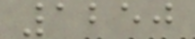1250
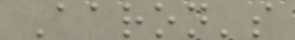Aaron's
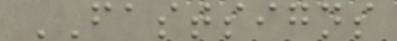FASTSIGNS
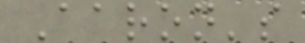Aaron's
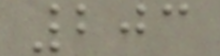203
